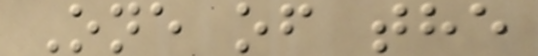One of the
